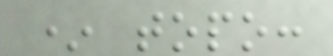* topo:
